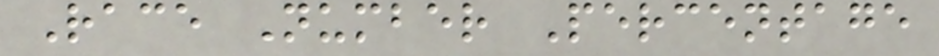Race Number Percentage
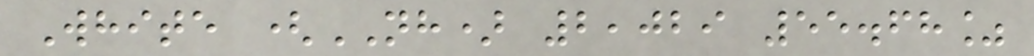White (NH) 2,029 55.68%
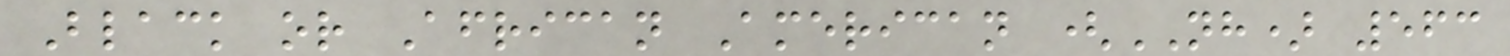Black or African American (NH) 563
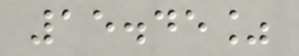15.45%
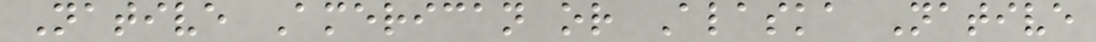Native American or Alaska Native
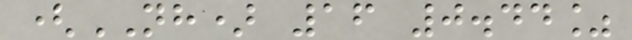(NH) 16 0.44%
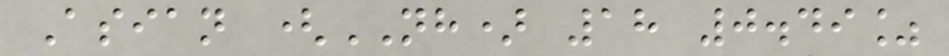Asian (NH) 18 0.49%
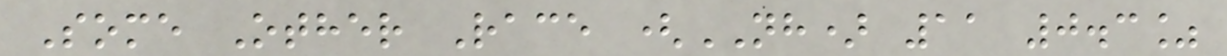Some Other Race (NH) 11 0.3%
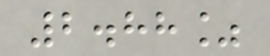2.88%
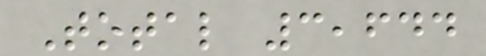Total 3,644
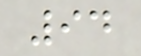94
